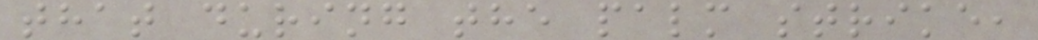that during the palm strike,
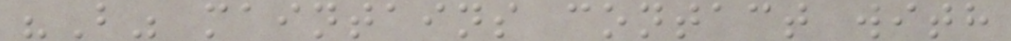"B" maintains contact with
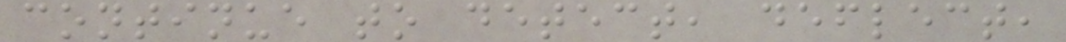continue to detect, deflect,
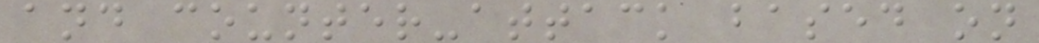and counter-attack based on
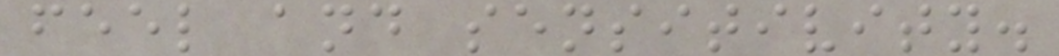feel and sensitivity.
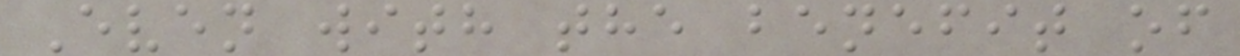Even with the benefit of
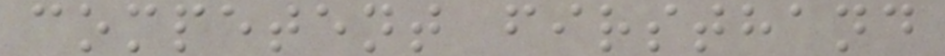competent firsthand
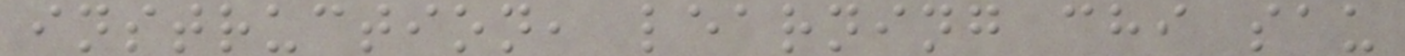instruction, learning chi sau
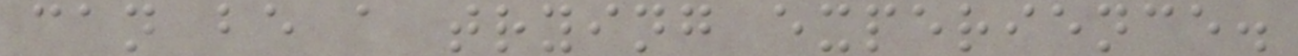can be a trying experience.
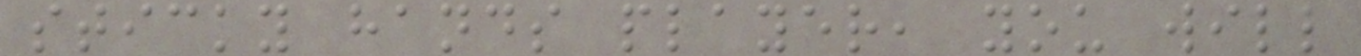sticky hands player, you will
